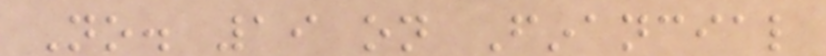No. 19 on Financial
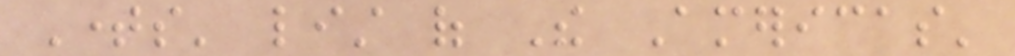Times' list of The Americas'
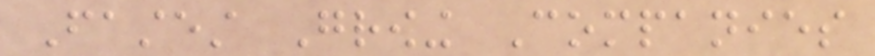Fastest Growing Companies
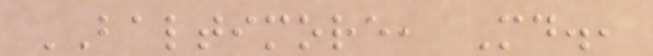BALTIMORE, Md.,
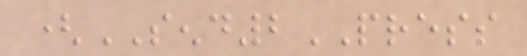(SEND2PRESS
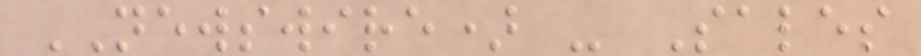NEWSWIRE) - Sales
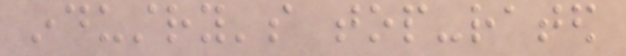industry's top-rated
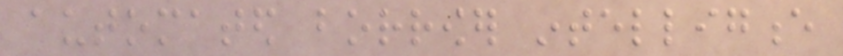automated borrower intelligence
